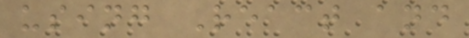using React and
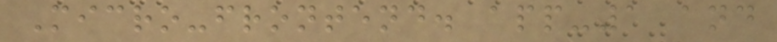Micro-frontend. app-1 and
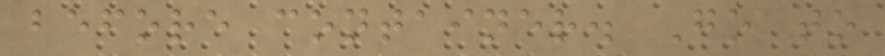before container. Go to
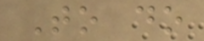To do
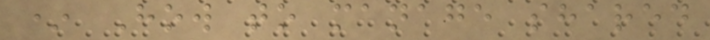* How to manage shared
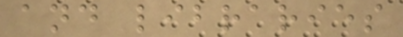and libraries
